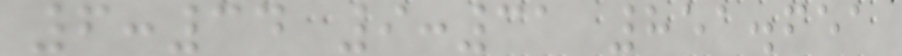6:34 9:31 851.651
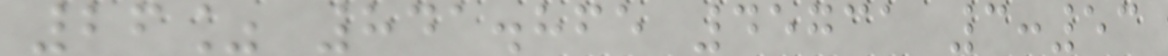26% 841.865 45731 3:53
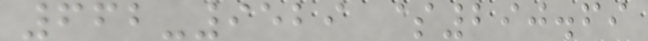662-9529 $290.69
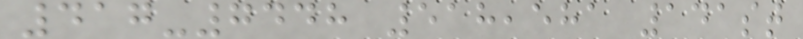417-7448 518,581 141st
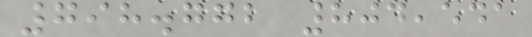798.772 804,541
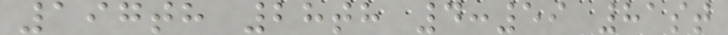197th 28th 4:59 81st
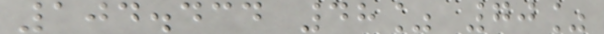104.434 48% 70%
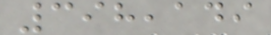398,149
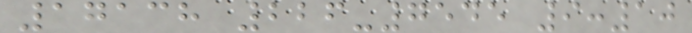17138 226-7545 9:10
